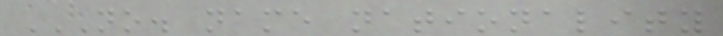NO. NAME NATIONALITY
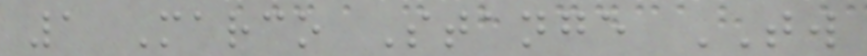1 Marco Stange TW
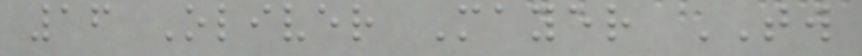16 Oliver Mayer TW
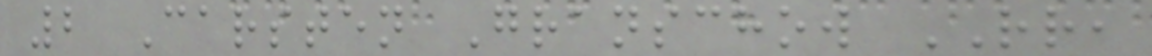2 Carsten Granschow RR,
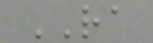RA
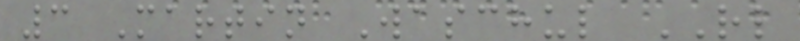3 Martin Waschul RL
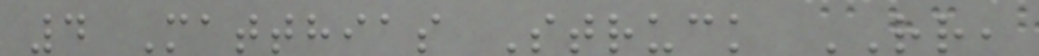4 Matthias Struck RR,
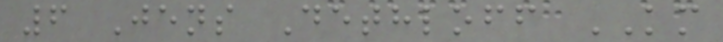6 Jens Dethloff KM
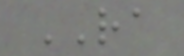RA
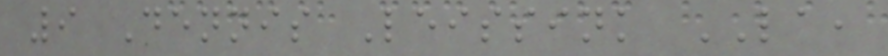9 Dennis Leissink LA,
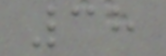38
